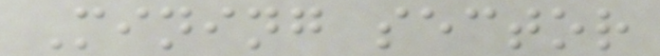Mining sector
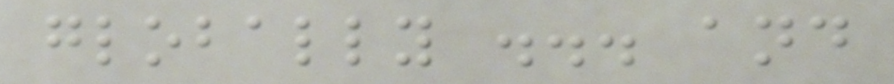globally ... and
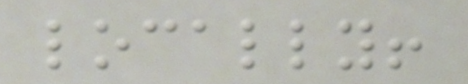locally!
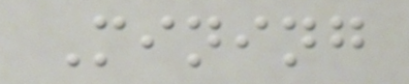Mining
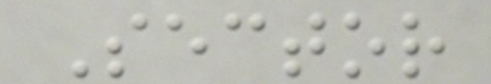Sector
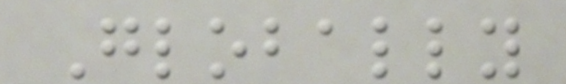Globally
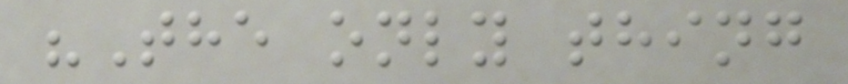"The only thing
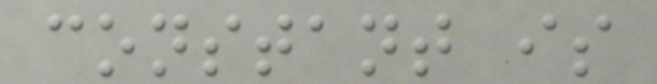constant is
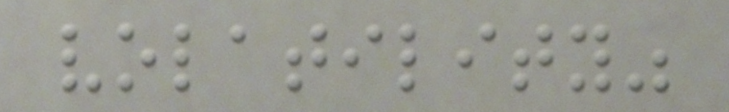volatility"
